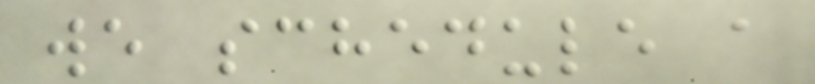we schedule a
